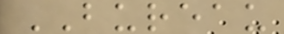BUREAU
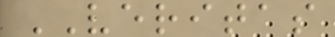VERITAS
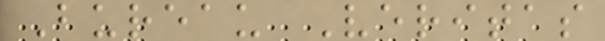Bureau Veritas
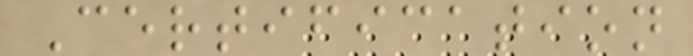Certification
